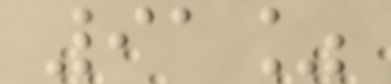91%
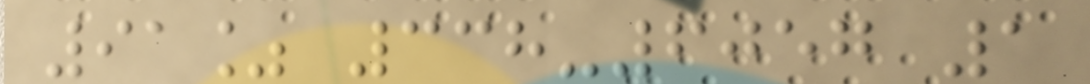91% 338-6057 1
